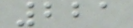221
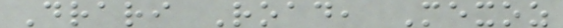Drari Road, Mexoz
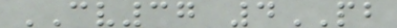CV37 4PB
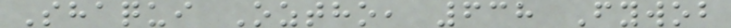Shaqui Oztho, 638 Fywob
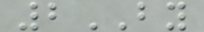2BY
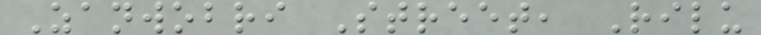Zanwobri Street, Rilu
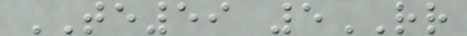TE59 5RR
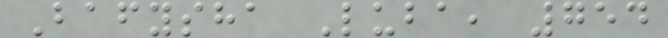Bafysha Luba, 754
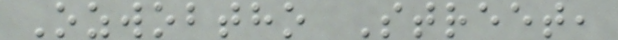Ozwobtho Street,
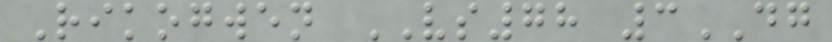Rikogwen VS78 3DG
